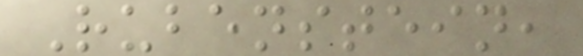Rubenstein,
